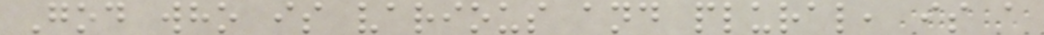God who is various and plural, is a
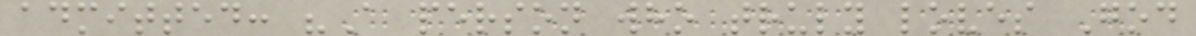admitted: "A person who truly loves God
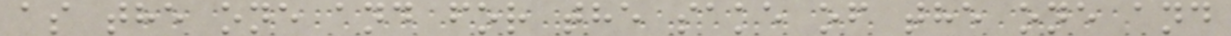as the one and for the sake of the one and
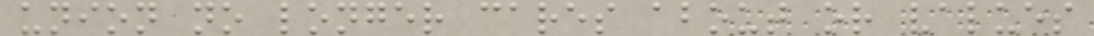union no longer cares about or values
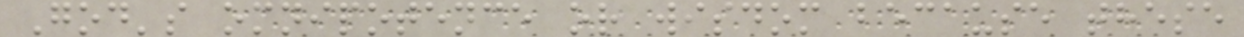God's omnipotence or wisdom because these
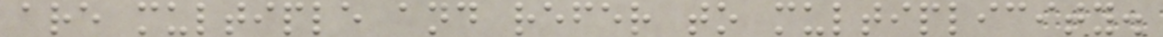are multiple and refer to multiplicity.
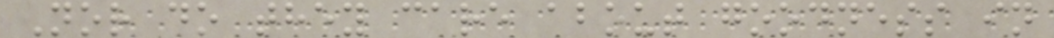Nor do they care about goodness in
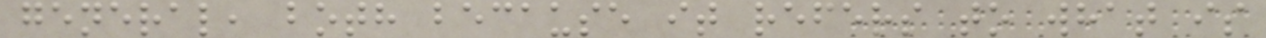general, both because it refers to what is
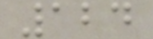124
